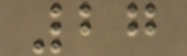27
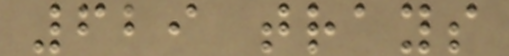629 trays
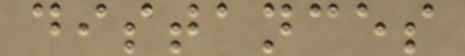distances
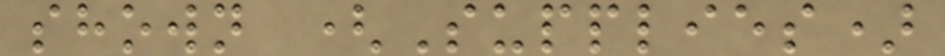shown (Supplies)
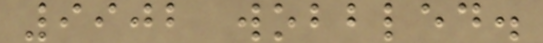9902 wobbled.
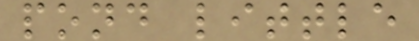pond little
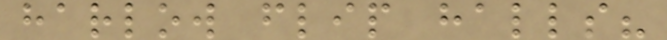harlow flip halls?
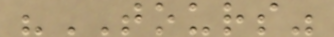"TOURS"
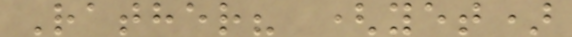Rather? (yet)
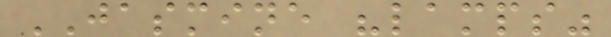JASMINE "lamps"
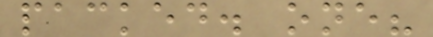packed. one?
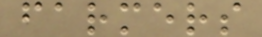farmers
